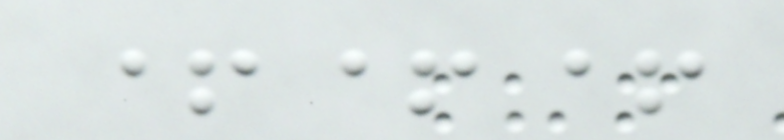+++
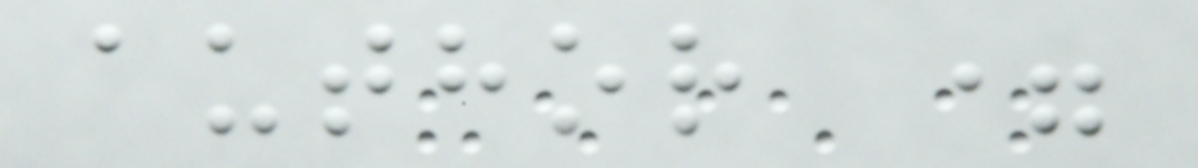author =
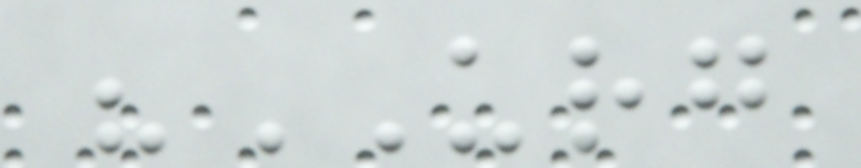"URG
